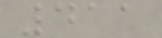411
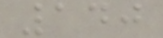140
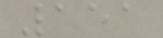151
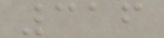316
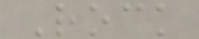Rock
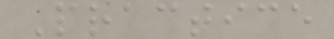Practice
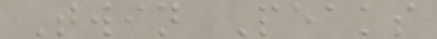Twin Peaks
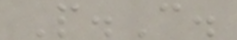P.C.
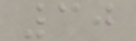30
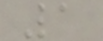1
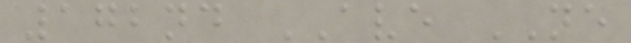172nd AVE NE
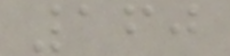160
